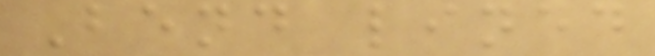Bend lined
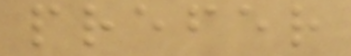prefer
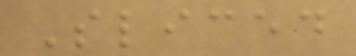Sliced
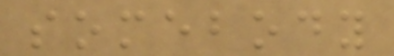somebody
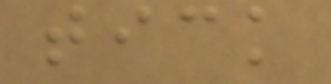tick
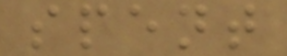spent
